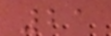21
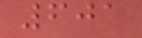601
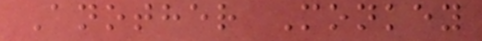Another Monkey
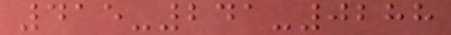415-241-0288
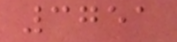3751
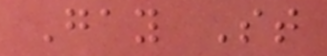Gay St
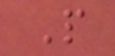P
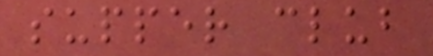supper club
